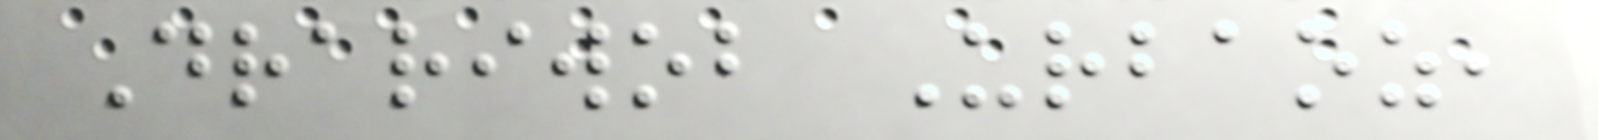Drariwob Urbaoz,
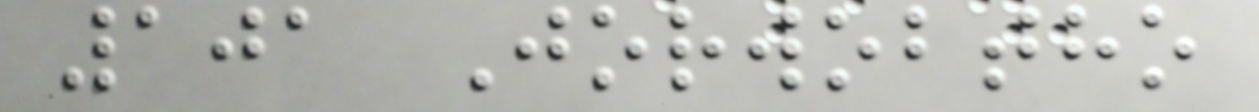101 Jorwobtho
